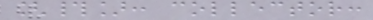[#]: collector:
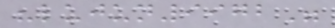"lujun9972"
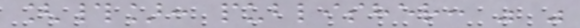[#]: publisher: " "
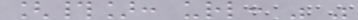[#]: url: " "
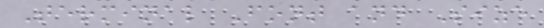Terminal Font and Size
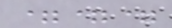===
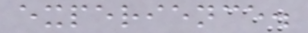experience.
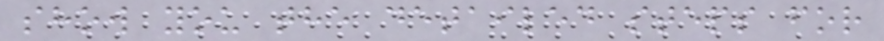show you the detailed steps for
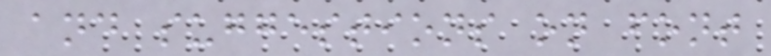and suggestions on font
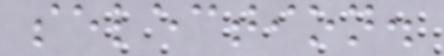selection.
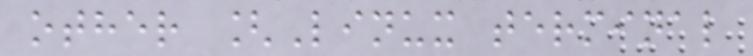other [Linux terminal
